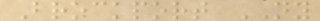Brockport NY
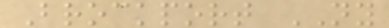Brockport NY
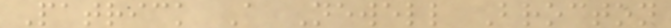Patrick A Newell Brocton
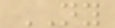NY
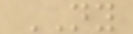NY
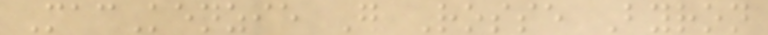MacKenzie G Rosse Byron
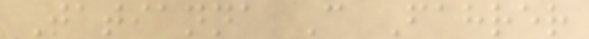Tatianna C Fahrer
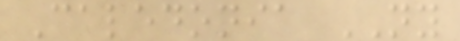Caledonia NY
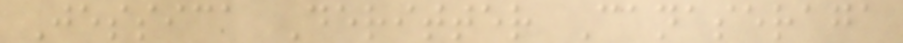Jessica Deritter Canaseraga
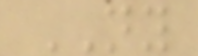NY
